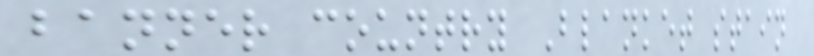banner country Blanket stain
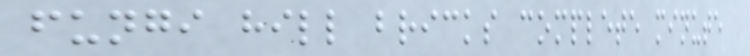fungi hill bricks complete minute
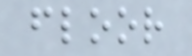floor
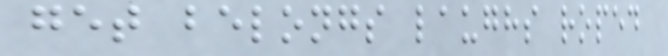get belongs laughs roped
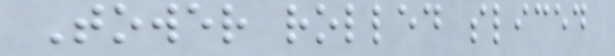Tower rolled sliced
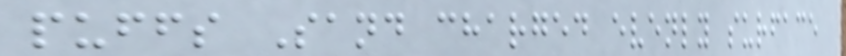puffs Sand charged evenly surface
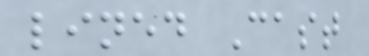lined Cast
